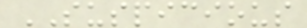SUSPICIOUS
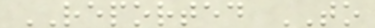REPORTED TO
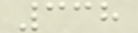338
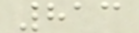813
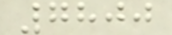7800
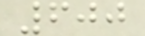600
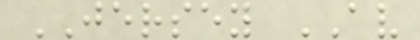JERSEY AV
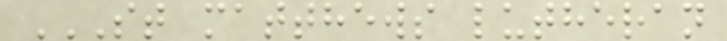ST MATTHEWS LUTHERAN
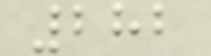282
